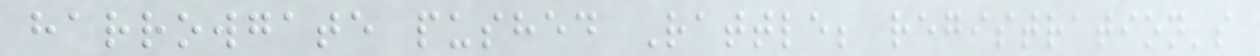harrowgate pushed Rattle; registration's
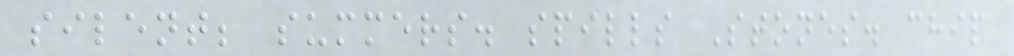silent; summers. spills Stones. chip
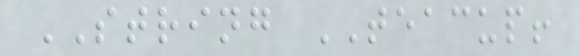STRING TEACUP!
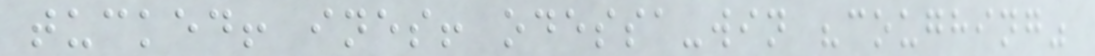tucked! ines! odessa-win "coughing"
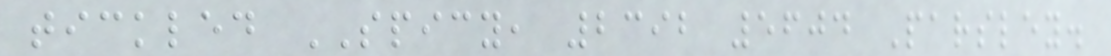tickled SPICY, 2392 5604 Parsley.
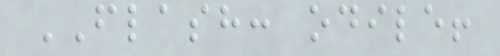FLASH: odile!
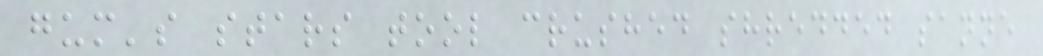gum's stars tool crushed shredded sanne
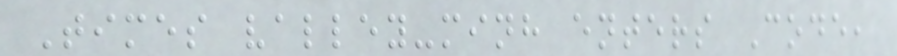Times valley-minh enters Code,
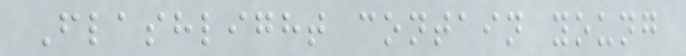Flashlight contain young
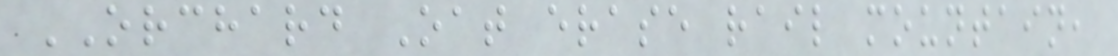ORCHARD Oat erase rail mountain,
